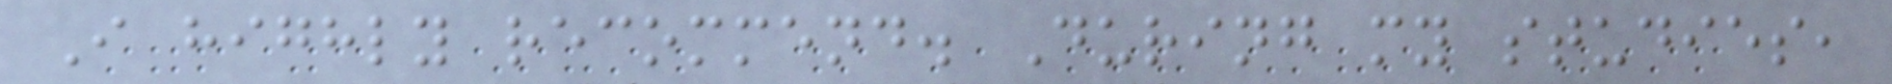I highly recommend. During my studies,
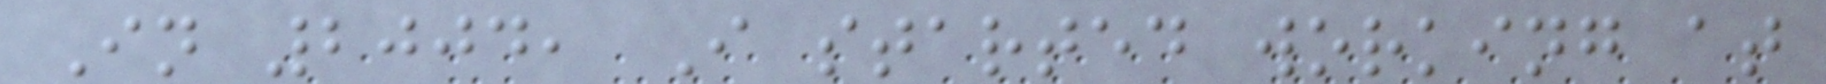In 2004, I started working at
